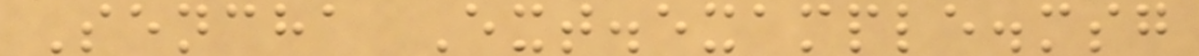Sencha Ext.example.msg
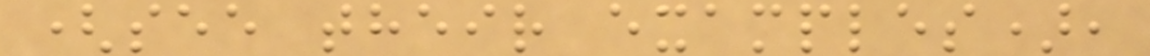(see their examples),
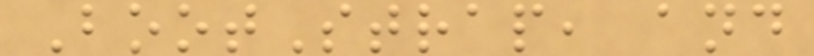BootStrap, and
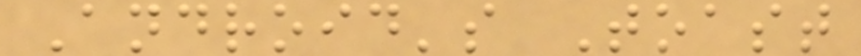Android's Toast
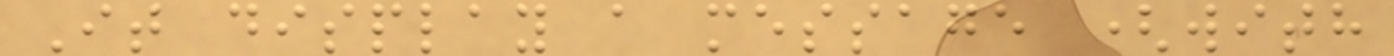It display a message (with
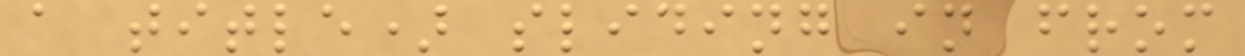a title) sliding in from
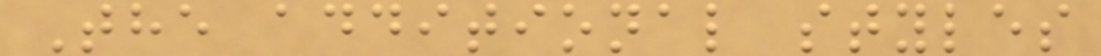The additional styles
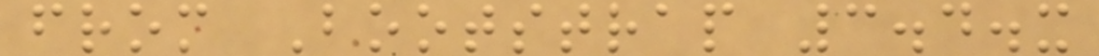from Bootstrap 3.4.x
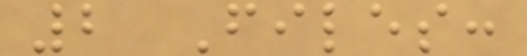2 Files:
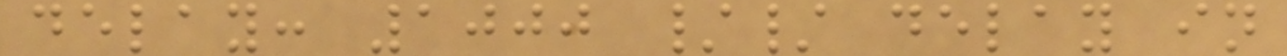delay: 1000 // delay in
